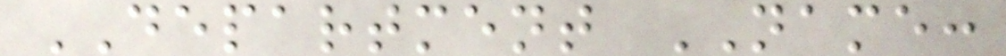DEPARTMENT NAME:
